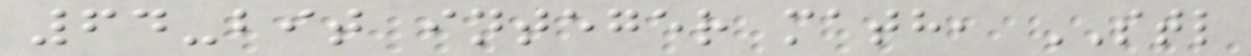64-bit integer math, STL
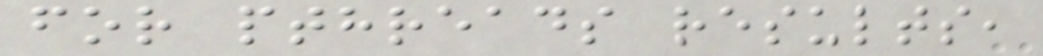for pthreads results,
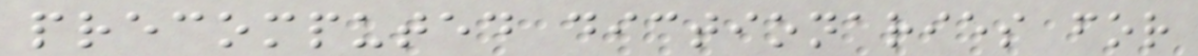precomputed dictionaries for
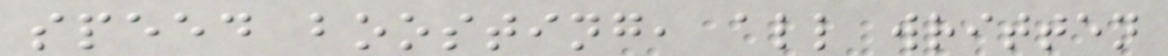speed boosting, all written
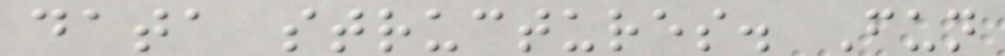data structures. Fun
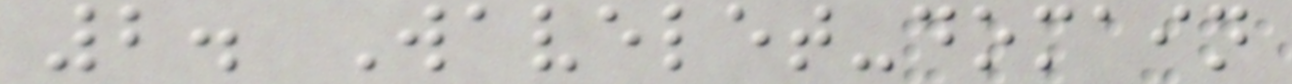2. Wavelet-domain
